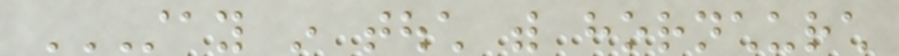STAY IN TOUCH WITH HORNCHURCH
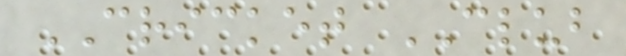CRICKET CLUB
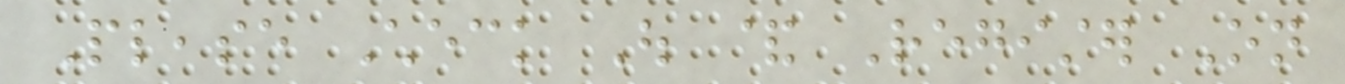Please Check Out & Register On
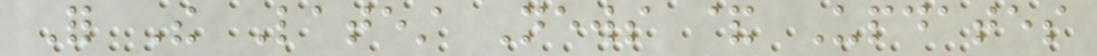For The Latest News & Updates
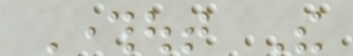Throughout The
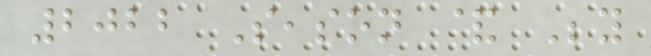2022 Season & Beyond
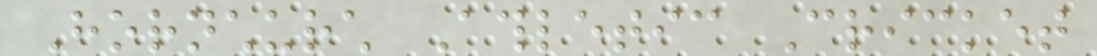Hornchurch Athletic Cricket
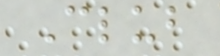Club
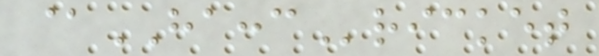@HACCCricket
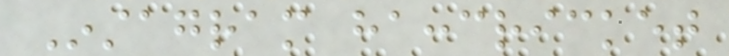Instagram hacccricket
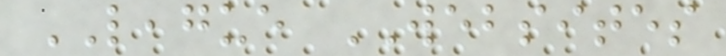LEAGUE WEBSITES
